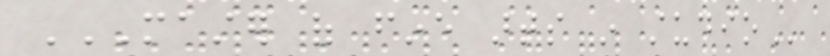MASTER OF FINE ARTS IN STUDIO
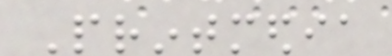Printmedia
